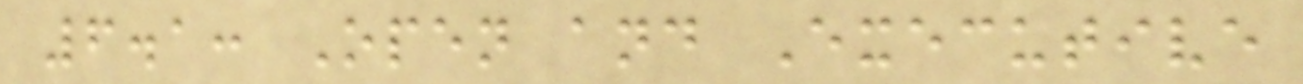6.1: Open and Executive
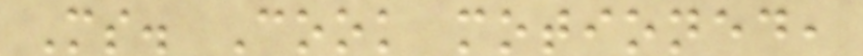Ms. Cook motioned,
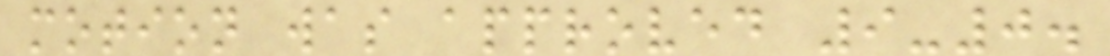motion was approved 9-0.
